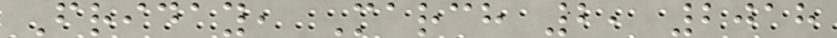Friday, March 2, 2018
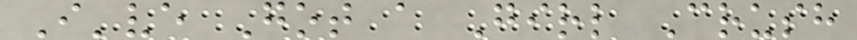I've Got a Girl Crush
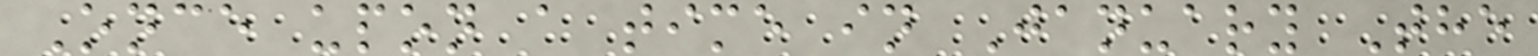Once upon a time in January The
